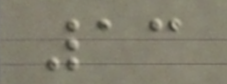13
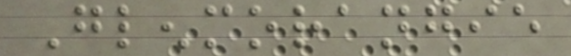Glenmorangie
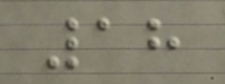18
